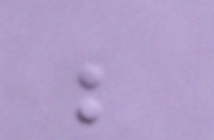be
